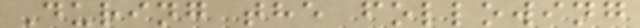During the following
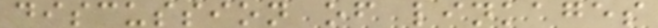discussion of linkages
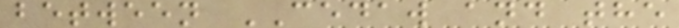between CEDAW and the
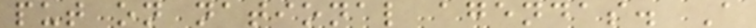put on national agendas. A
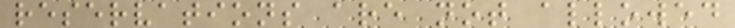reservations are not allowed
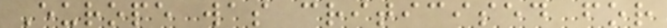Europe was criticised for
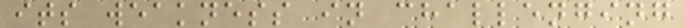its weakness in challenging
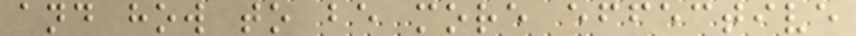and how to be more effective
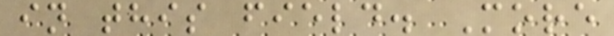in this field. More
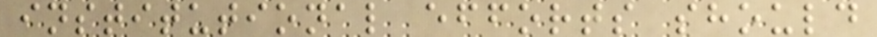institutional efforts should
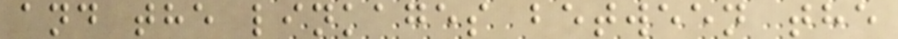and the linkages between the
